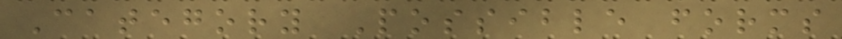Category Possible forms
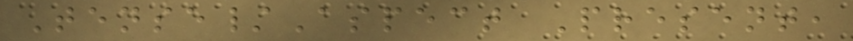Tense/Aspect Present,
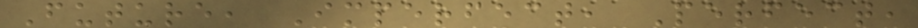Future, Imperfect, Perfect,
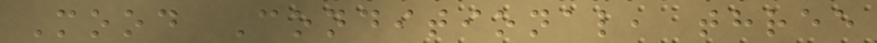Mood Conditional, three
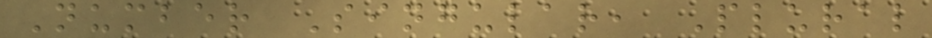Number Singular, Plural
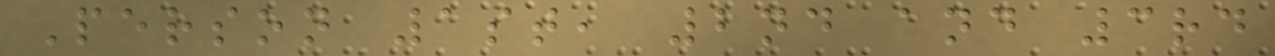Person 1st, 2nd and 3rd
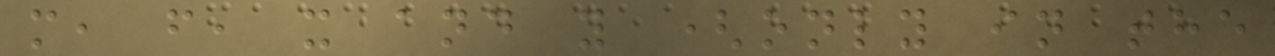m, f, x and y (only in the
